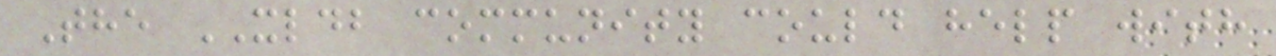The XLDB community could help with
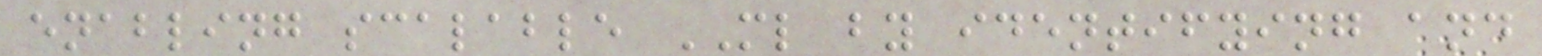enabling scalable ML by identifying and
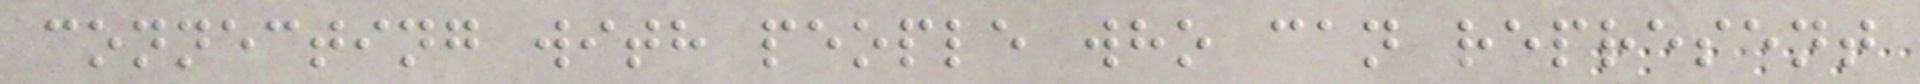connecting with people who can represent
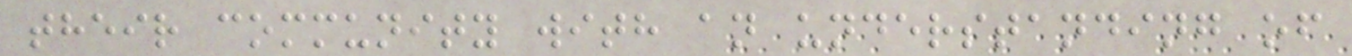their community with an understanding of
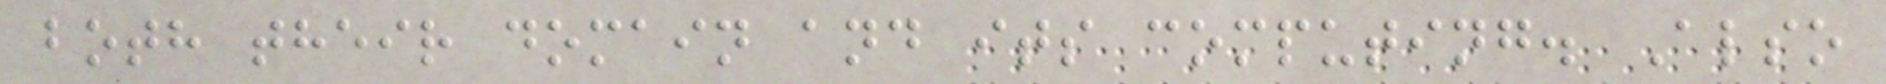both their domain and its computing. Also
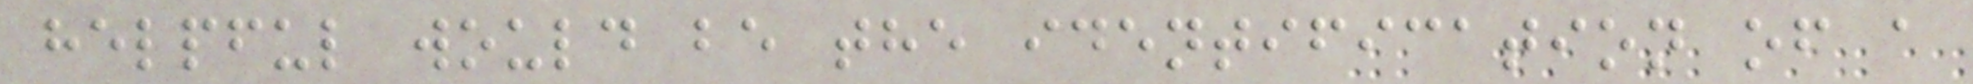helpful would be the identification of a
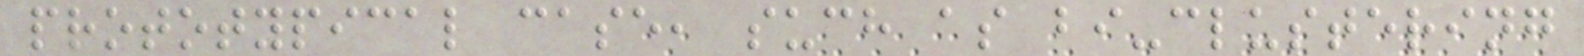prototypical case, such as bi-clustering
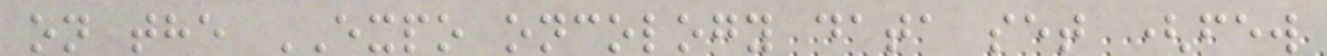on the EXPO oncology data set (few
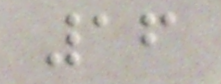16
